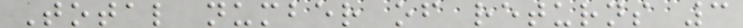Total number of returns 3
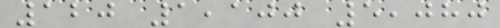120 1,100 5,080
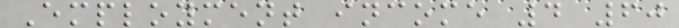Employment income 4 60
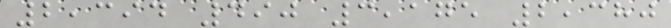2,394 490 3,175 2,380
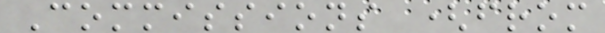Commissions (from
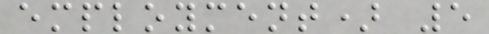employment) 5
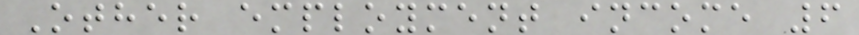Other employment income 6
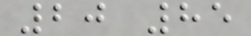20 85
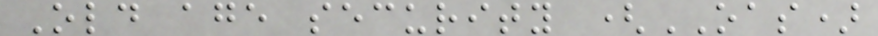Old age security (OAS)
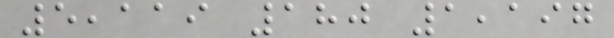5,119 180 1,197
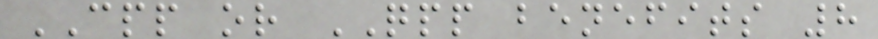CPP or QPP benefits 8
